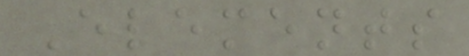Elements
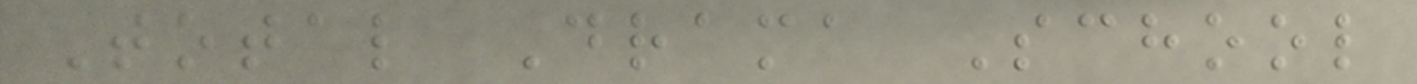Total Drama School
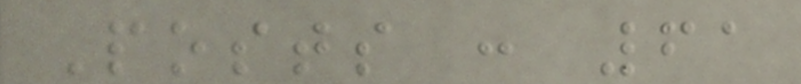Posts : 61
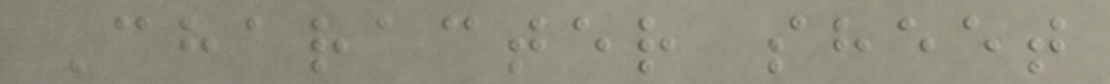Character sheet
